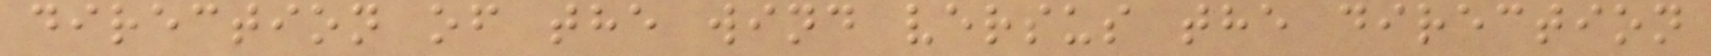direction of the wind versus the direction
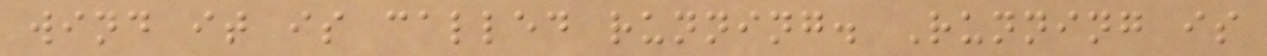wind it is called running. Running is
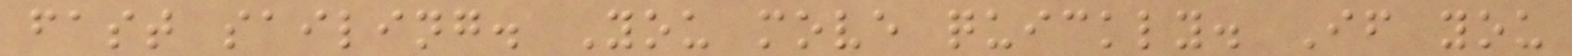fast sailing. You move quickly. If you
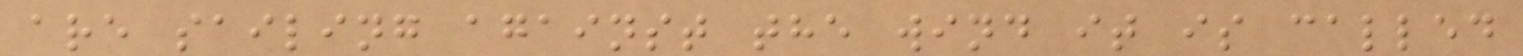are sailing against the wind it is called
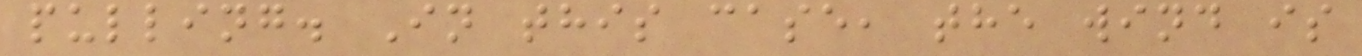pulling. In this case, the wind is
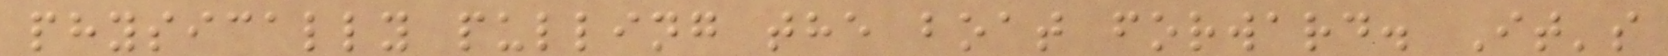physically pulling the boat forward. It's
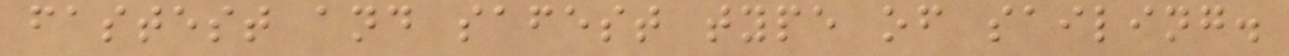fastest and safest type of sailing.
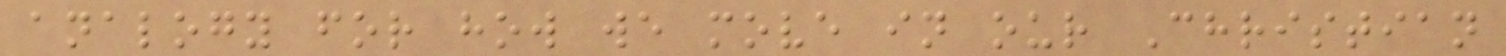analogy for how we move in our Christian
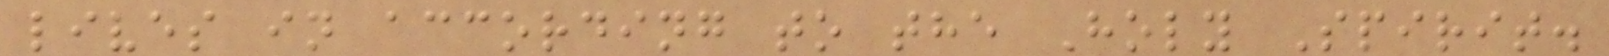lives in according to the Holy Spirit.
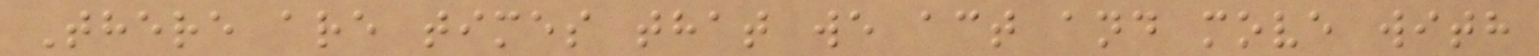There are times that we act and move with
